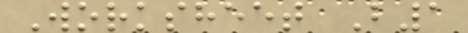Worksheet B1
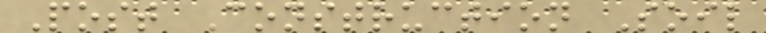Post Construction Soil
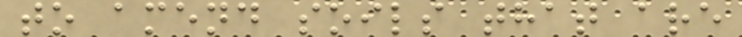to amend soils that are
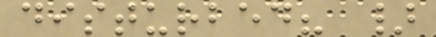disturbed? }
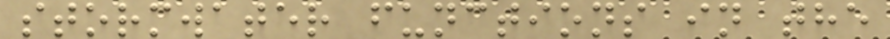stormwater functions in the
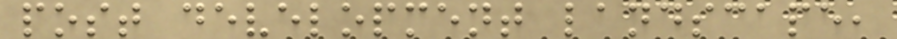post development landscape,
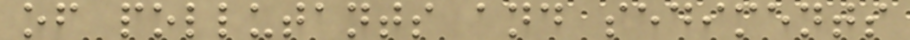of pollutants and sediments
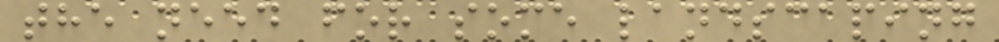the need for some landscaping
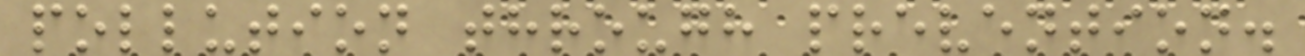pollution through prevention.
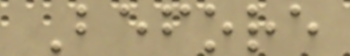Before
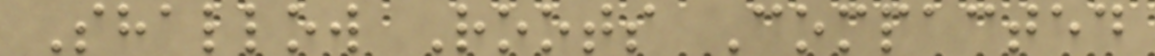Shallow Roots Compacted
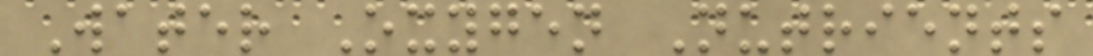Water Oxygen Nutrients
